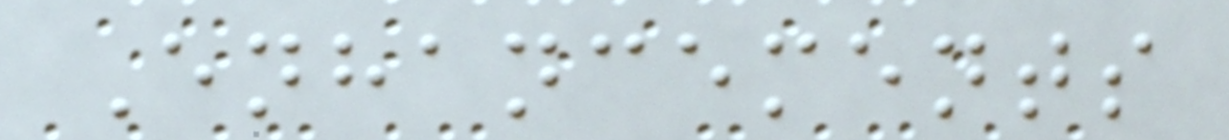Enhancements
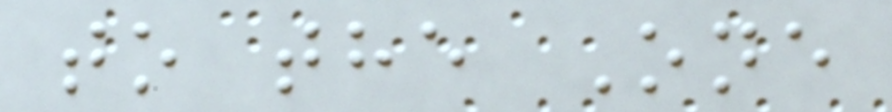to the One
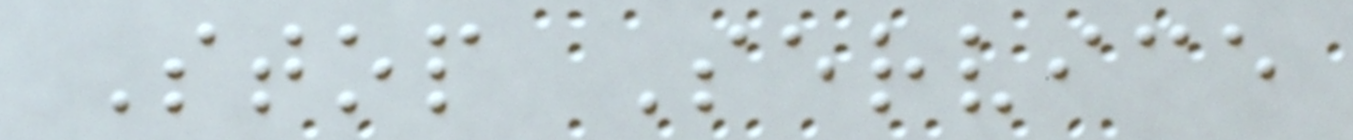Stop Service
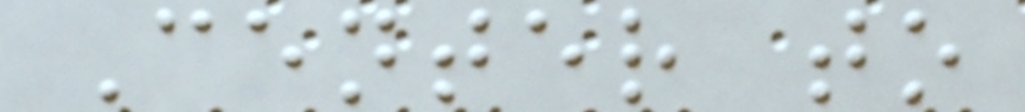Center to
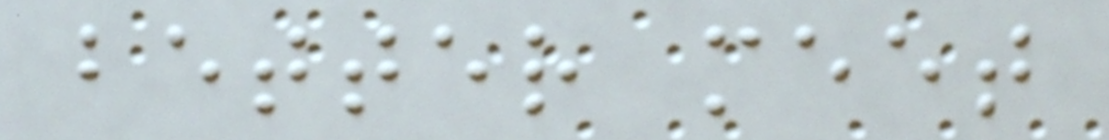better meet
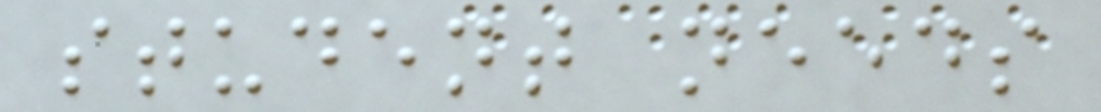student needs
